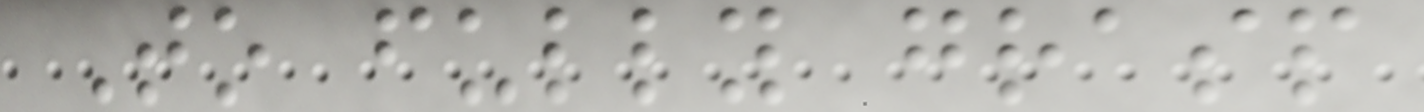To fully grasp
